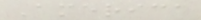America
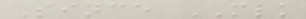Since MLK
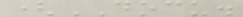(DOCU.
